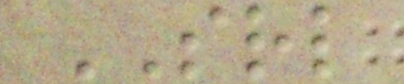SRL
